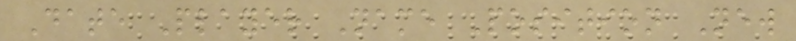Date Player Name Position New
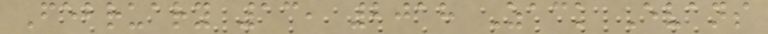February 13, 2018 Zack Evans
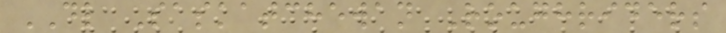DL Saskatchewan Roughriders
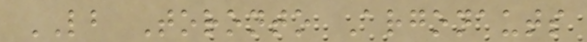LB Toronto Argonauts
